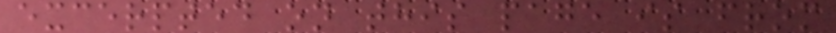excerpted on this page is from
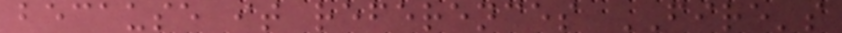because it references FIRE's
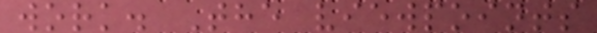work. The viewpoints
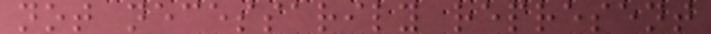not necessarily represent
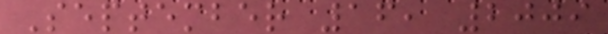September 16, 2009
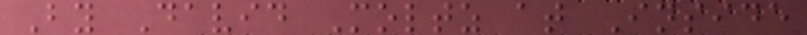By David Moltz at Inside
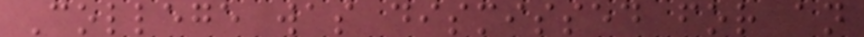College was dismissed for an
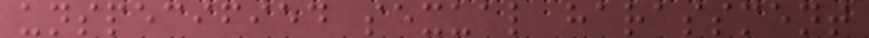unspecified sexual harassment
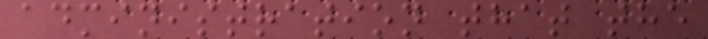administration that the
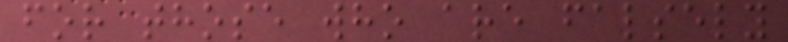for those who are falsely
